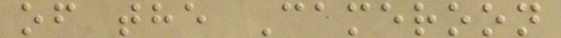of the Cameroon
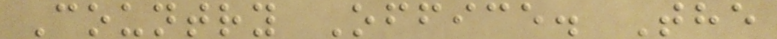Country Office. The
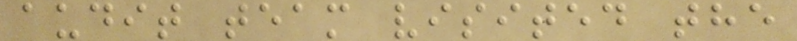audit team visited the
